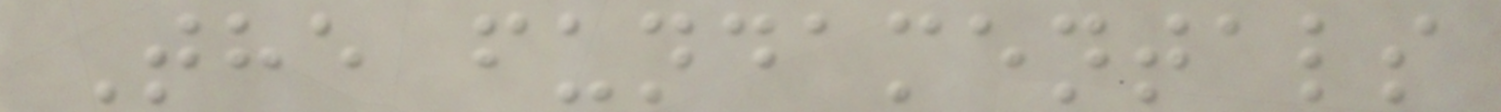The fundamentals
